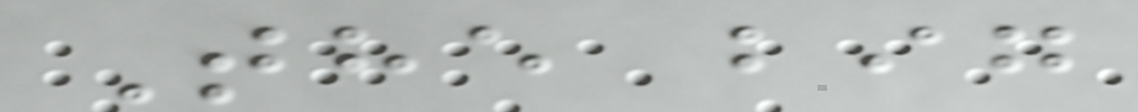The big
